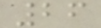26
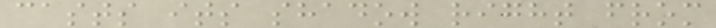casts its shadow right from
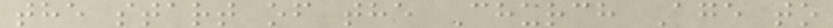the start of the Church Age to
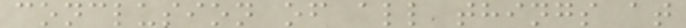conclusion of all things at
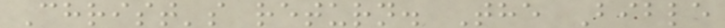Christ's return. The Bible
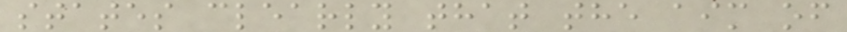states clearly that the aim of
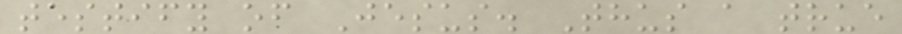testify of Jesus. Thus a true
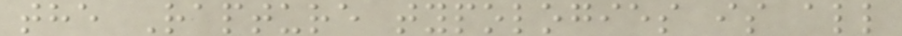the Rapture typologies is all
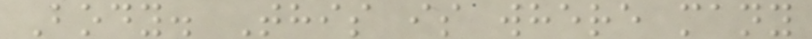Body. This is where many
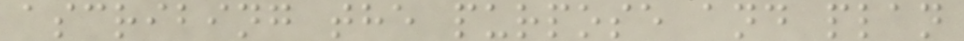ascribing the purpose and plan
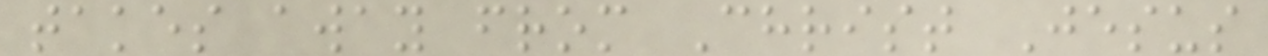takes away from Christ Jesus
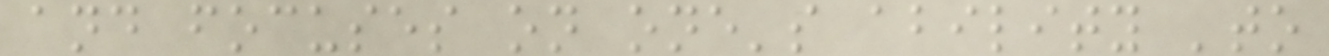and focuses on one's ability 'to
